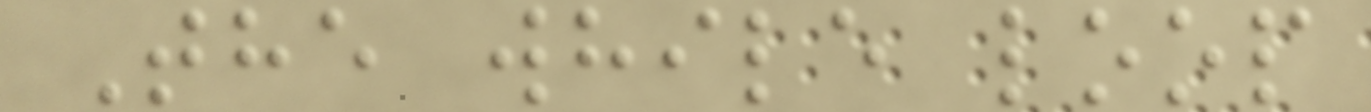The while loop
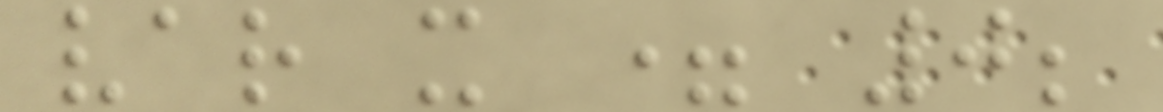var x = 0;
